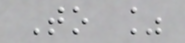To %
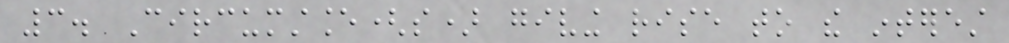3. Circumstance(s) giving rise to the interest
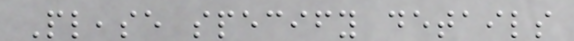Please specify details
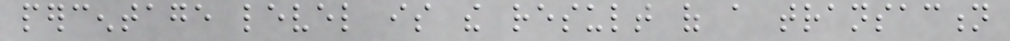percentage level is the result of a transaction
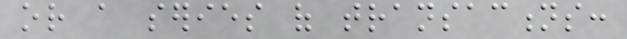or a series of transactions:
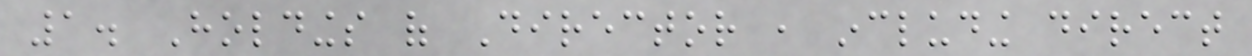1. Holdings of Director , including direct
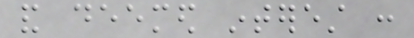and deemed interest :
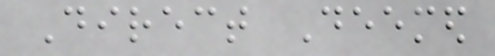Direct Deemed
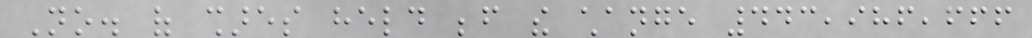No. of shares held before the change 443,986,666
